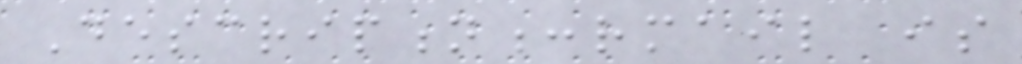Description:rmail is
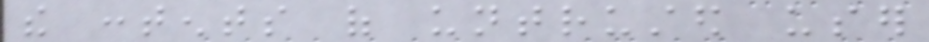the contents of untrusted user
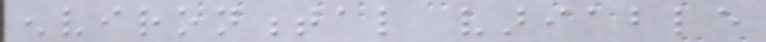environmental variable
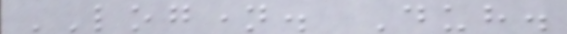LOGNAME. Duh.
